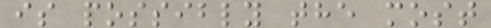is possibly the most
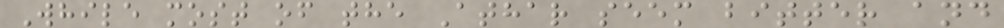While most of the Athar seem bitter and
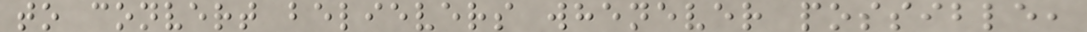to convert believers whenever possible,
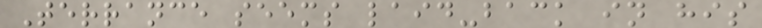Terrance seems laid-back in his
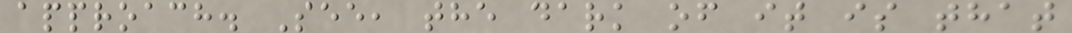approach. See, the dark of it is that
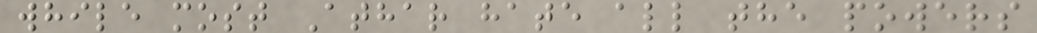while most Athar hate all the powers
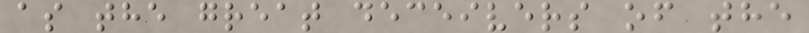as the great deceivers of the
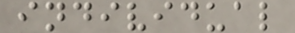individual
